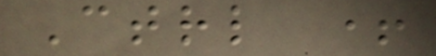Ctrl +
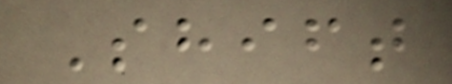Shift
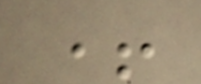+
